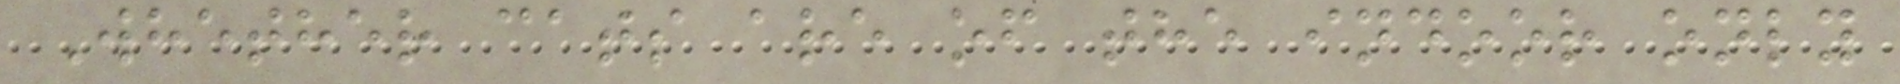Whether cats are of the indoor only
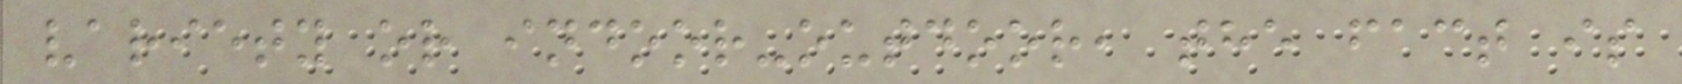variety or indoor-outdoor, the fact is
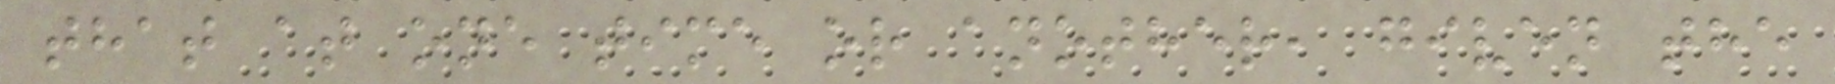that at one time or another, given the
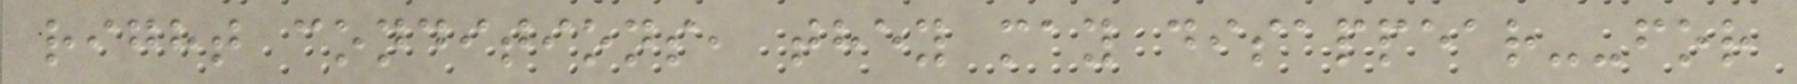right conditions, they may disappear--for
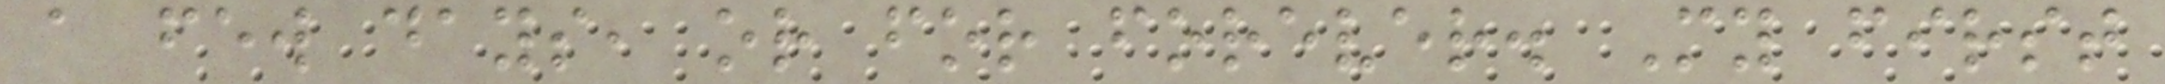a few days, or for forever. My first
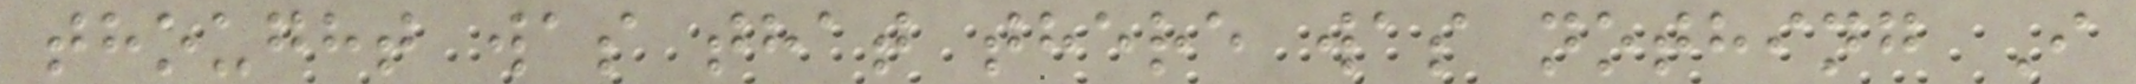thought was that there was nothing I
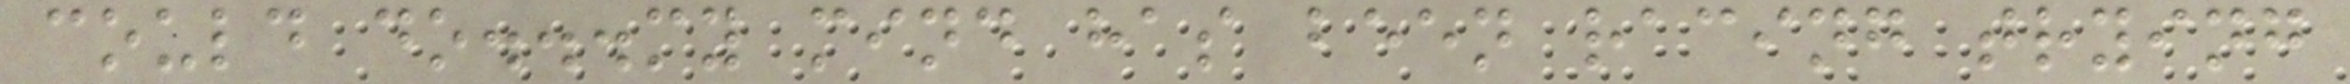could do...my mind has been racing trying
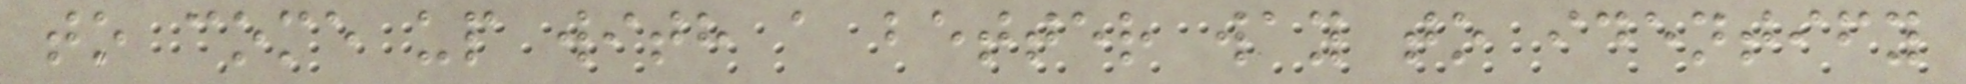to come up with a better way to identify
